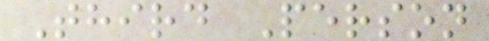Third Person
